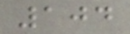104
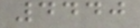4440
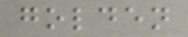golden
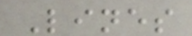Lines
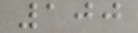100
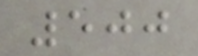500
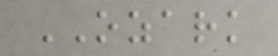OZARK
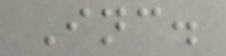Inc.
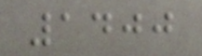1400
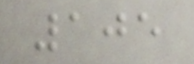105
